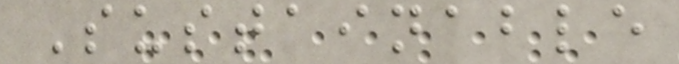Sustainable
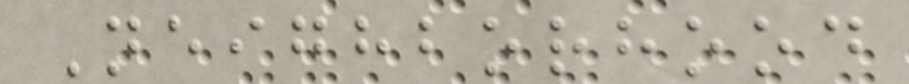Neighborhood
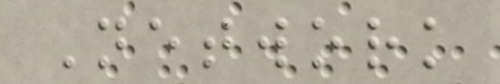Network
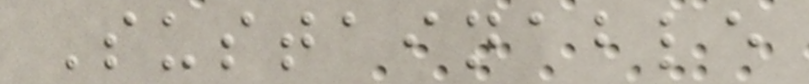Sustainable
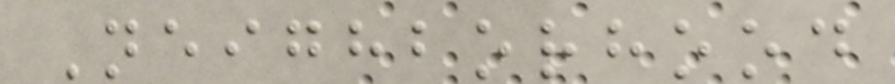Neighborhood
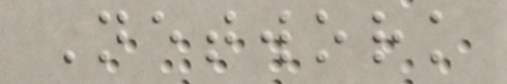Network
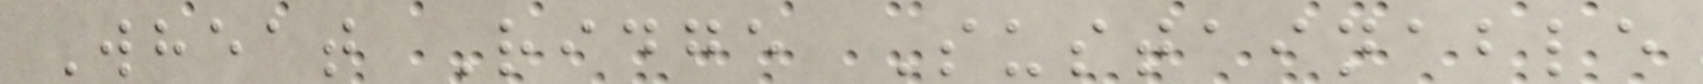Wheat Ridge Sustainable
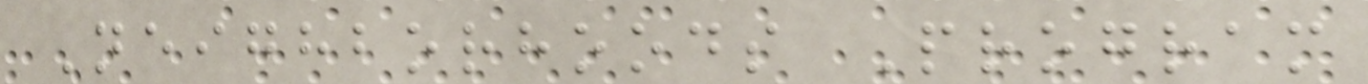Neighborhoods Program
